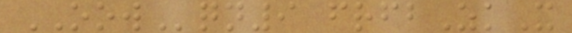OOWqn9 frfbZkX
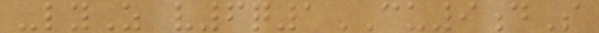-lyZ v6q1CU9dS
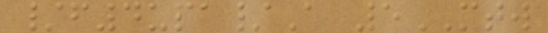/f4upa/A 5MTW
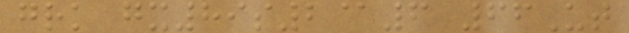grk gx89s2@6 66Ut
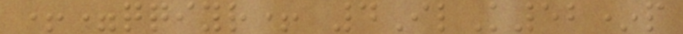+=qqiyr+ 4IlK52*p
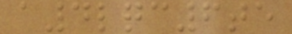a4lqc6te
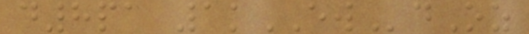d8pa 1kEWdOz
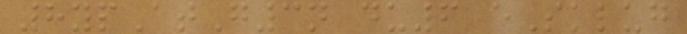8ypAtG3n du6 eSklug
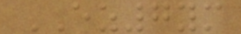EZ7ym
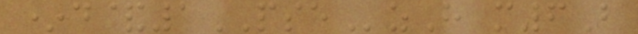*d&1PSEzH m6B
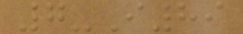7-I89
